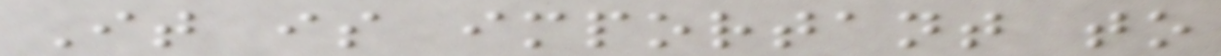It is important to
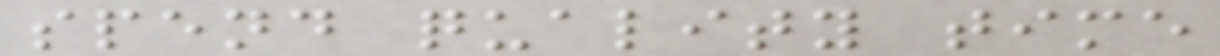spend quality time
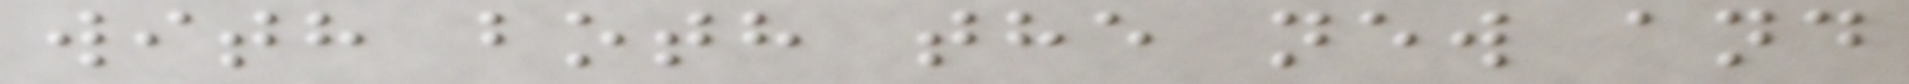with both the new and
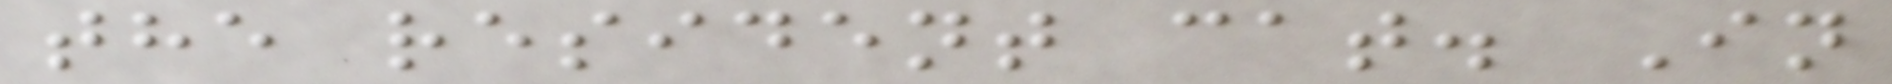the resident cat. In
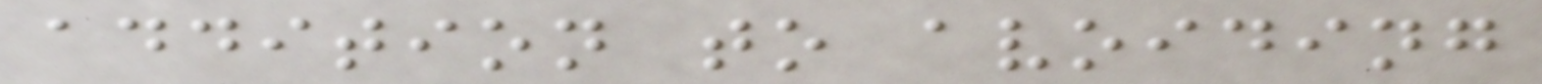addition to avoiding
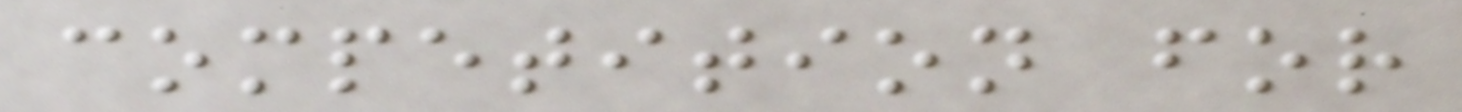competition for
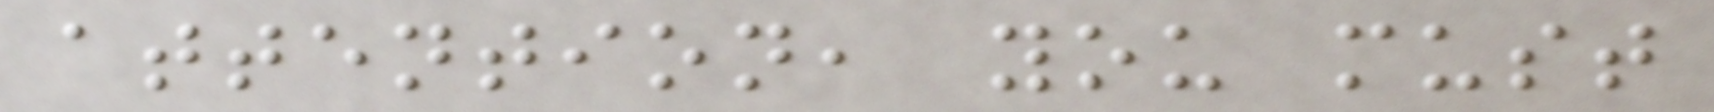attention, you must
